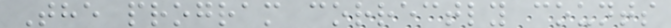The program correctly counts
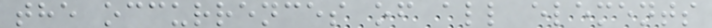the occurrences of all elements
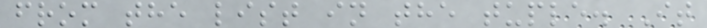from the list in the tuple. It
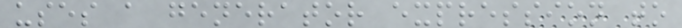uses a generator expression to
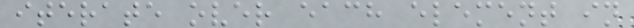iterate over each element in
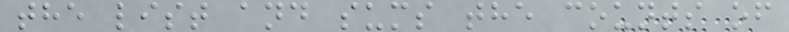the list and sums the counts of
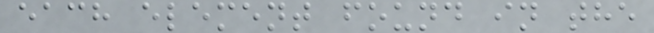each element found in the
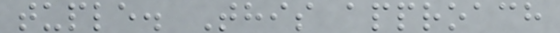tuple. This approach
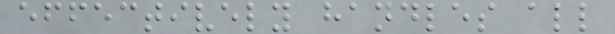effectively handles all
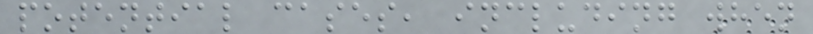potential cases, including when
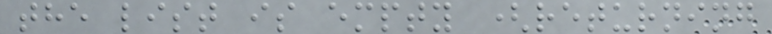the list is empty (returning
